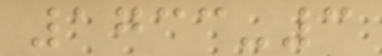1733-3
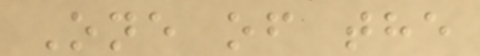One of the
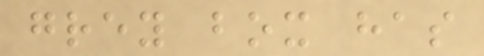grey box has
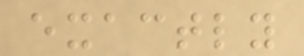exactly
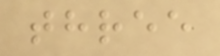three
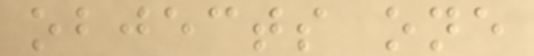objects one
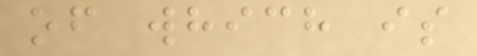of which is
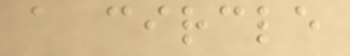a circle
